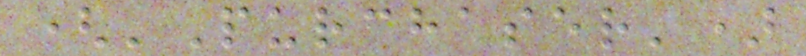('Purchaser')
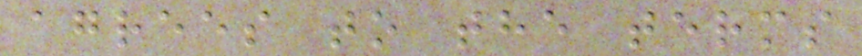agrees to the terms
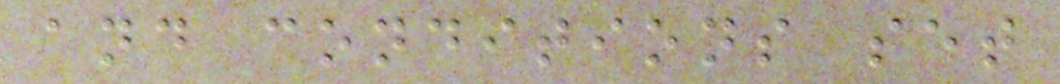and conditions set
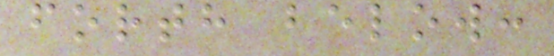forth below:
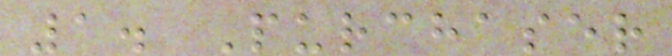1. Purchaser
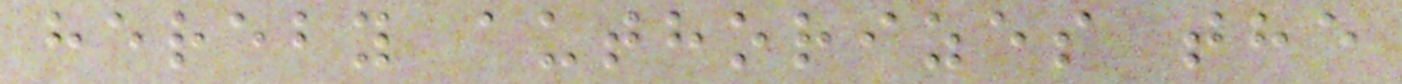hereby authorizes the
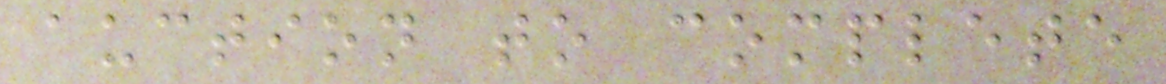auction to complete
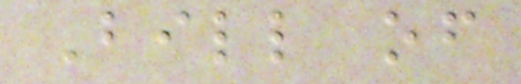Bill of
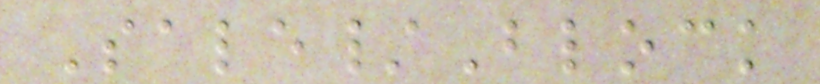Sale/Block
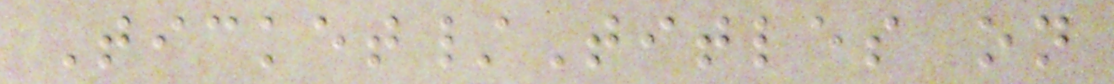Ticket/Titles on
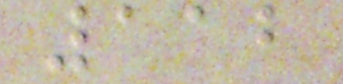112
